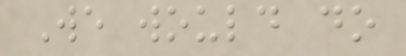We would do
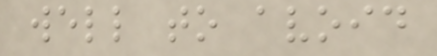well to avoid
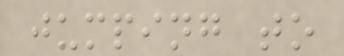jumping to
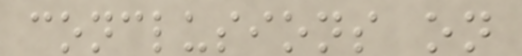conclusions on
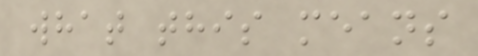what this means
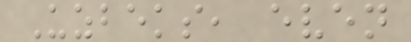Uzbeks, even
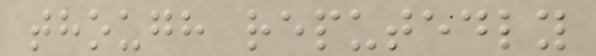though reputedly
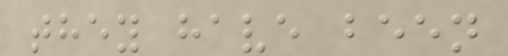they have been
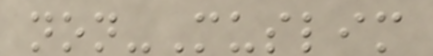non-Muslim
